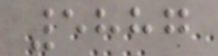5887
